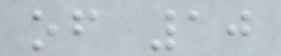of 10
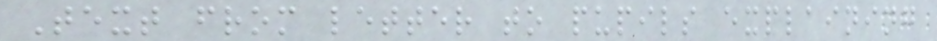Text from letter to pupils explaining
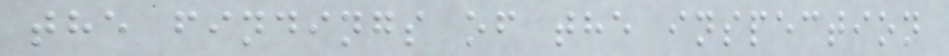the findings of the inspection
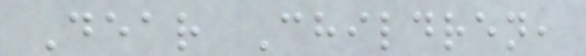Dear Children,
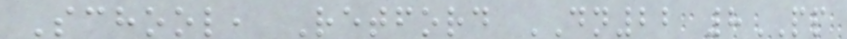School, Retford DN22 8PP
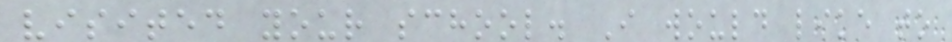visited your school. I would like to
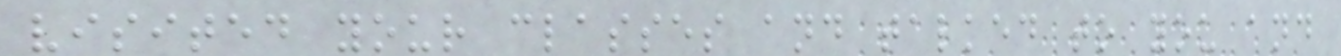visited your classes and talked to you and
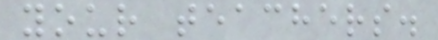your teachers.
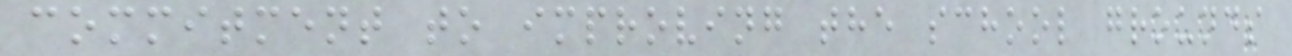commitment to improving the school grounds
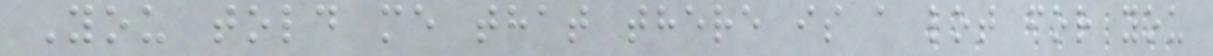You told me that there is a lot for you
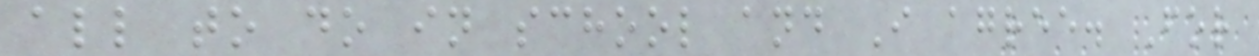all to do in school and I agree. For
